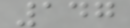147
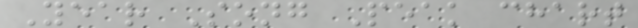Year Song Peak chart
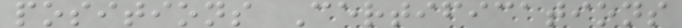positions Certifications
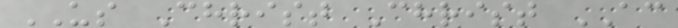US Christ Christ AC
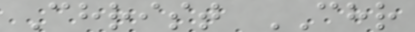Christ CHR
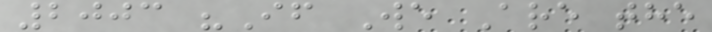2003 "If We Are the
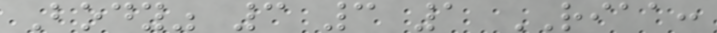Body" 3 3 1 RIAA:
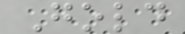Gold
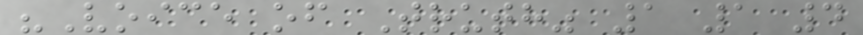"Voice of Truth" 1 1 4
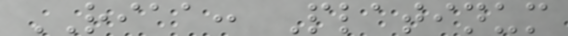RIAA: Platinum
